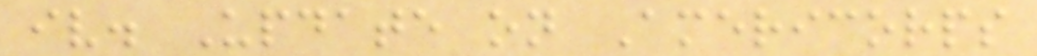iv. Update on Americorps
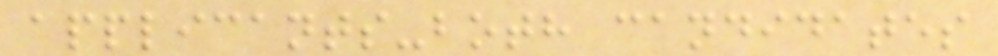applicants-both candidates
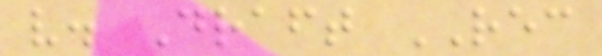v. Draft REC
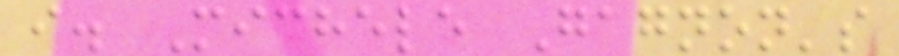i. Michele Gagnon's
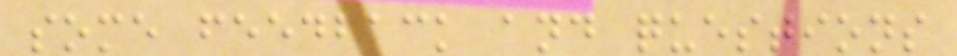some feedback and questions
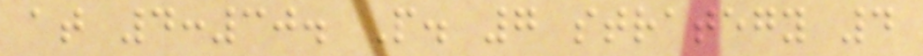at 4:30. P. 7 strategy 4
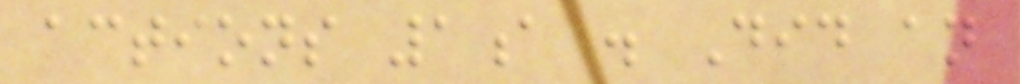actions 1a . Did an
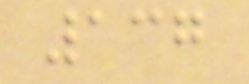137
